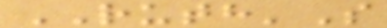RUTH'S
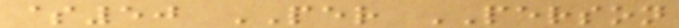$50 PER PERSON
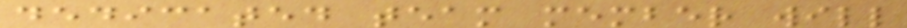dedicated team member will
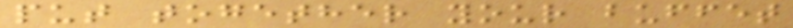put together your buffet
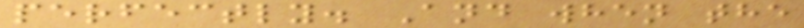perfectly. And when the
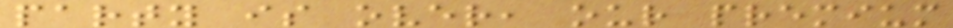party is over, our premium
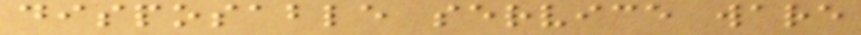disposable service ware
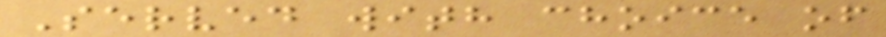Served with choice of
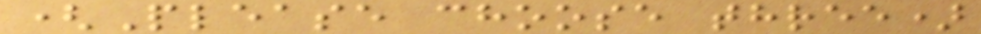(Please choose three)
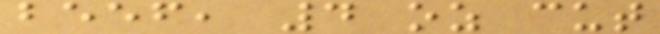beef, 4 oz cut
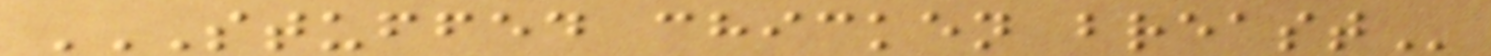STUFFED CHICKEN BREAST
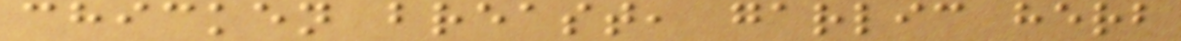chicken breast, garlic herb
